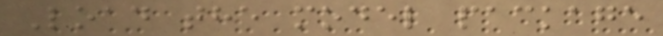Load the model package
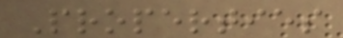Properties
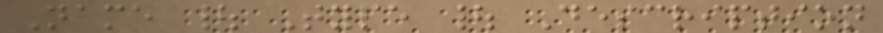Name | Type | Description
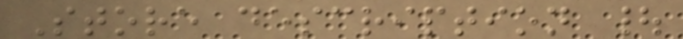Store description |
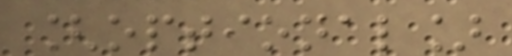[optional]
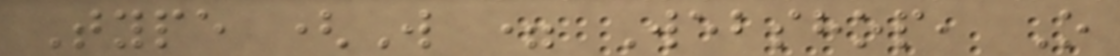Type (W = Webshop, O
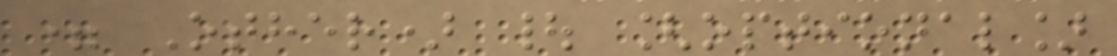= Other) | [optional]
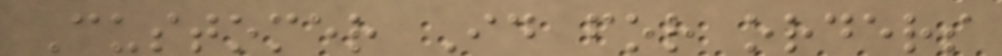Customer Id for orders
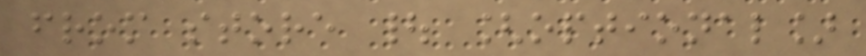from store | [optional]
